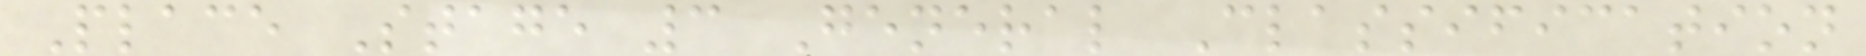Place Stage 3 General Classification
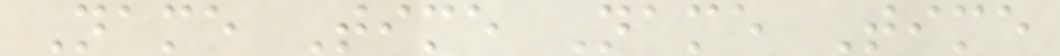Name Time Name Time
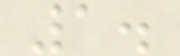1.
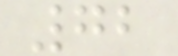72
